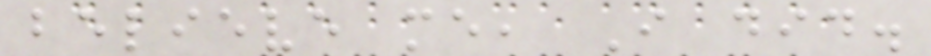believe me, I did.
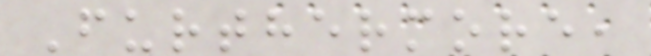Furthermore,
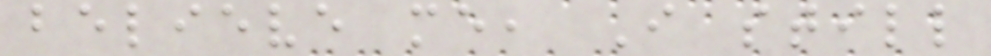believe me, I still
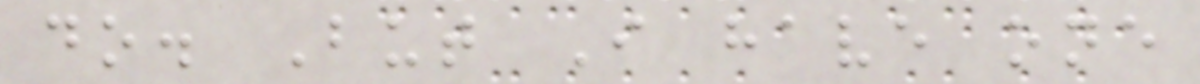do. But I have one
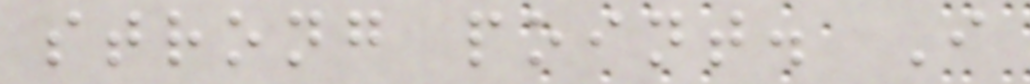strong point. I
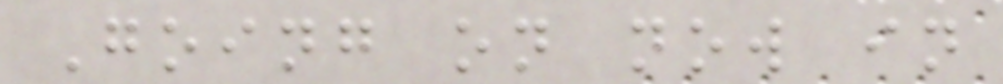Going on now in
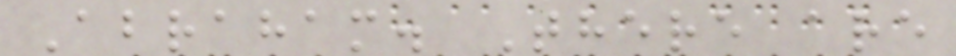Abraham. There are
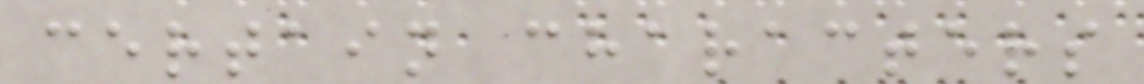certain characters
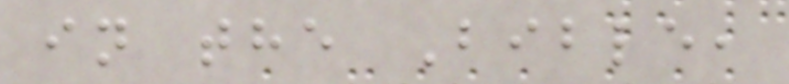in the Bible,
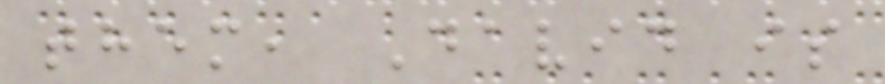them, David is
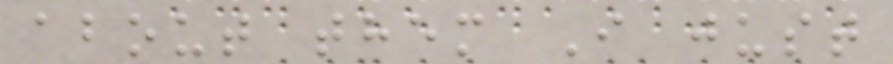about them I just
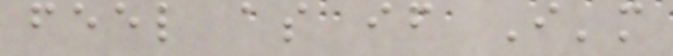feel as if I'm
